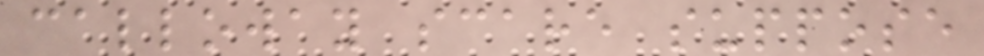calloway scare suppose
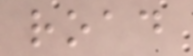road
